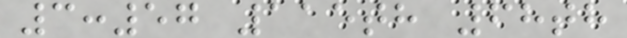3:57 115th 68th
